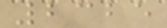2325
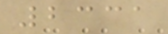2331
